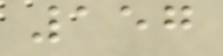157
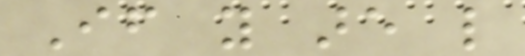If you are like
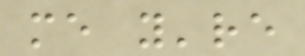me you're
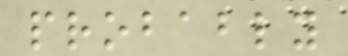probably
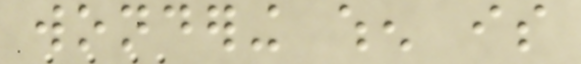wondering when is
